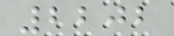2202
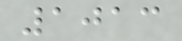1013
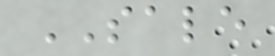SALE
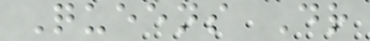Queens Dr
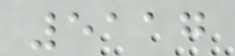5117
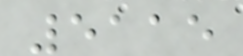5115
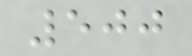500
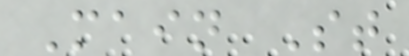Main St
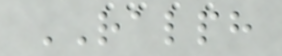RALPH
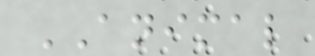ANIMAL
